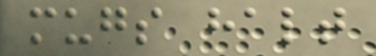mugs halt
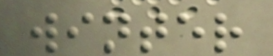winter
